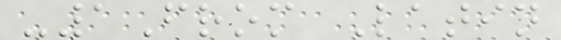-1From Latin
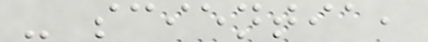- scientia,
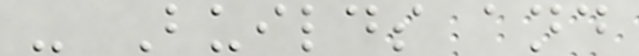- Builds and
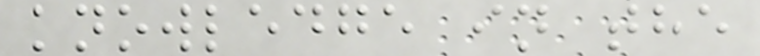knowledge in the
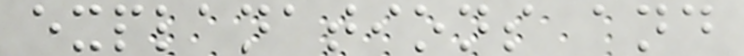explanations and
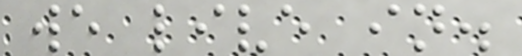we live in.
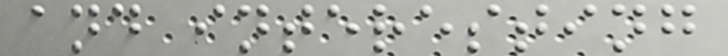and interesting
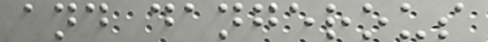and dangerous
